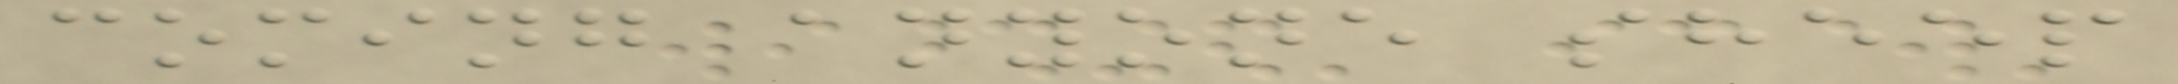coming anyone sheep
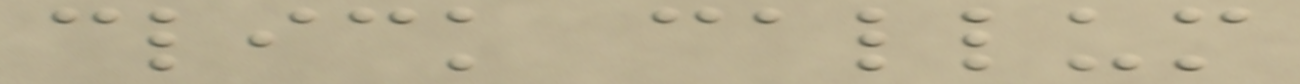click callum
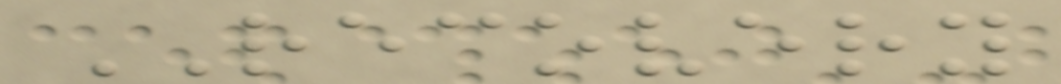RECOVERY
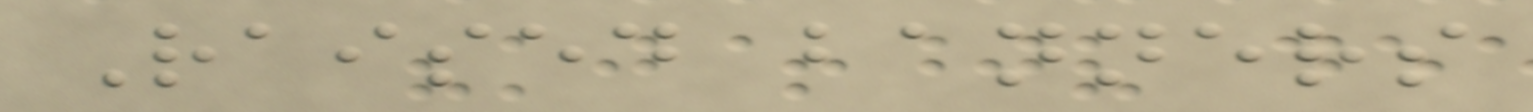Raised banners
